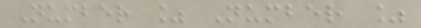Number % Number %
